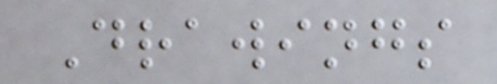Drawings
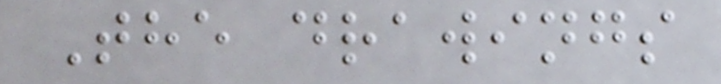The drawings
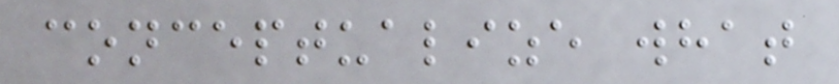conceptualize what
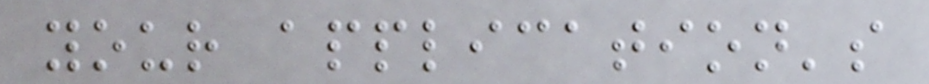your application's
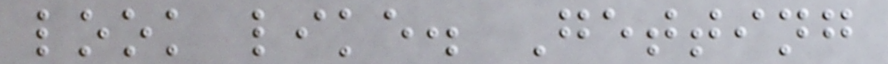look like. Getting
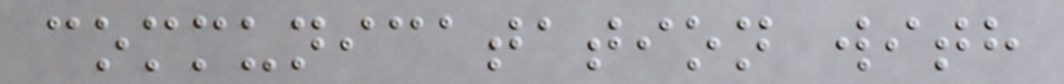communicatation with
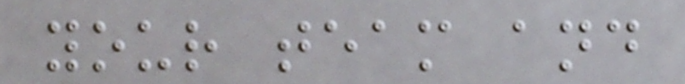your team and
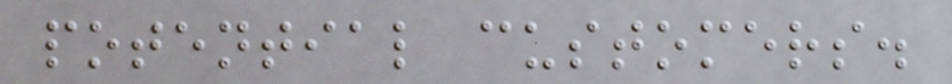potential customers.
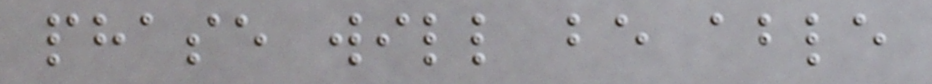phase will be able
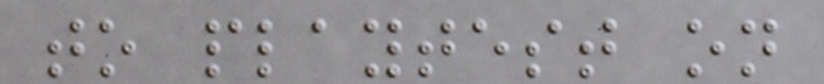to playtest on
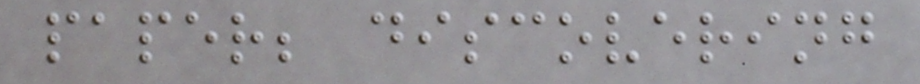paper; discovering
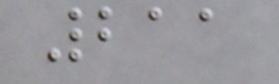211
